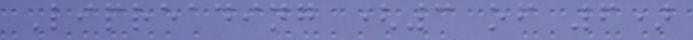Lipreading (3 of 6)
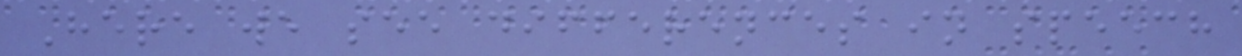Here we see differences in speech
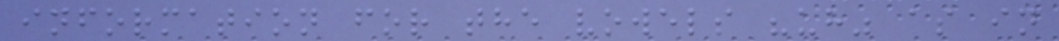information for the vowels "uh" as in
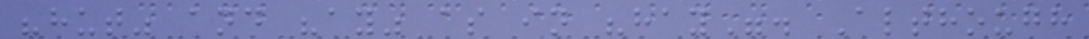"hut" and "ay" as in "hay". Although
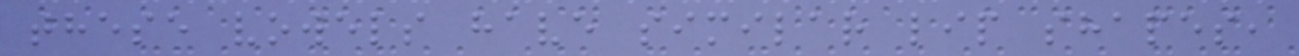these vowels have similar lip shapes,
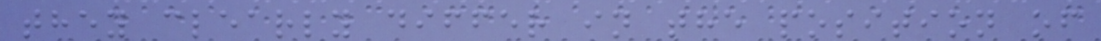they clearly differ in the position of
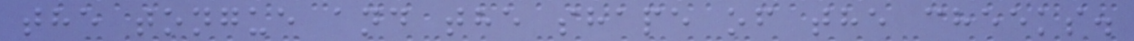the tongue and the shape of the cheeks.
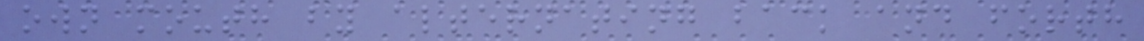own mouth by alternating back and forth
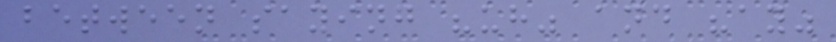between saying "uh" and "ay"
